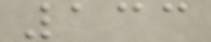133
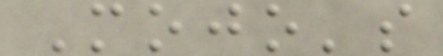Mojo's
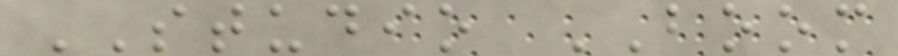STUDIO BOOM
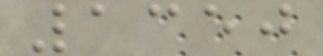1350
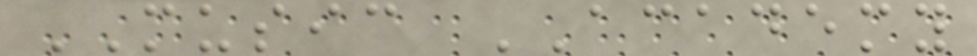MUSIC ACADEMY
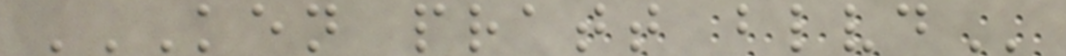KEN PRATT BLVD
